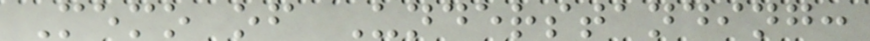Memo of Understanding:
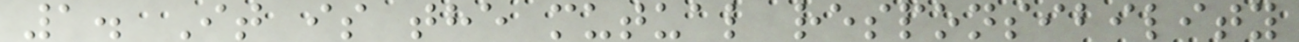1. It is the mutual responsibility
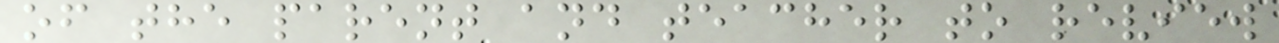of the parent and teacher to review
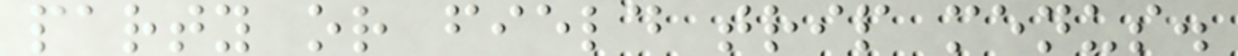party or field trip menus.
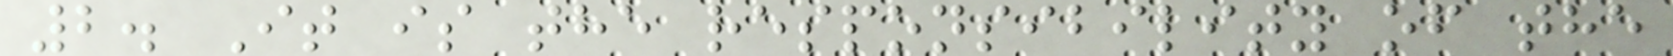2. It is the responsibility of the
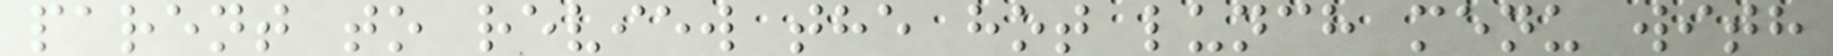parent to review the hot lunch menu with
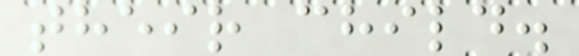their child.
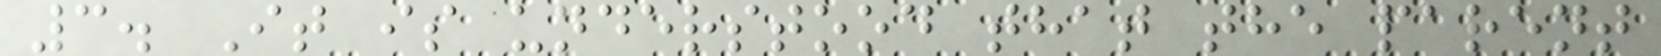3. It is understood that the parent
